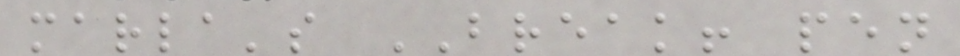marla's BREAK! pen
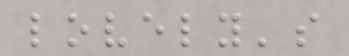lovely's
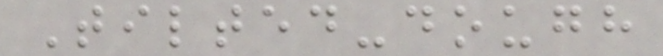Tilted-dough
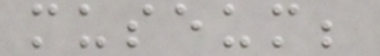museum;
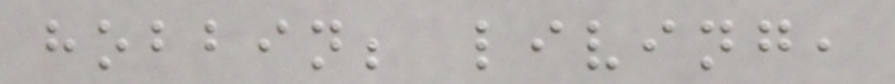hobbin; living,
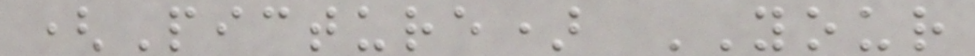(Picture) YOUR
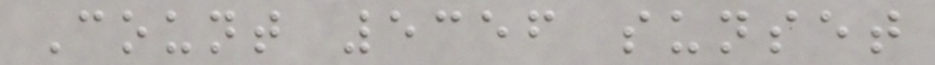Count 5356 sunset
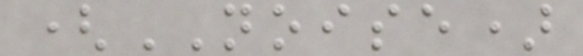(NOISE)
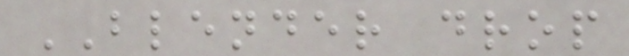BLENDER drop
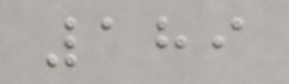189
